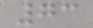73
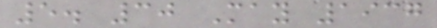5. 30 May 1937
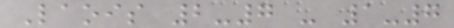Laois 2-7 - 1-7
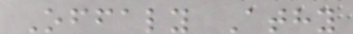Offaly Athy
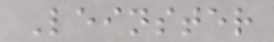Leinster
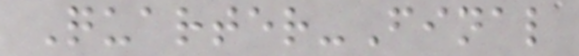Quarter-Final
